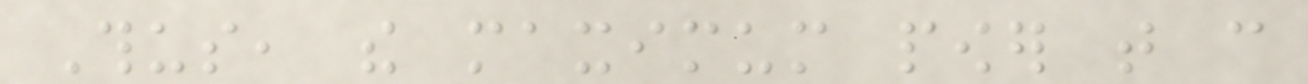Thus, the maximum power that can
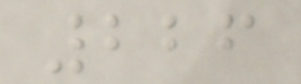226
